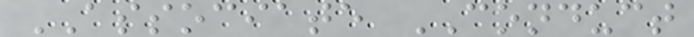ASSOCIATE CONDUCT
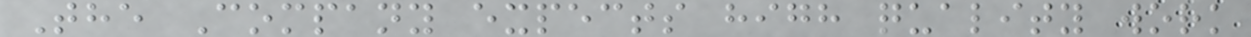The Company expects high quality work
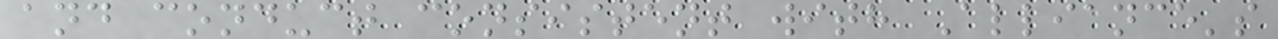and conduct consistent with Alliance's
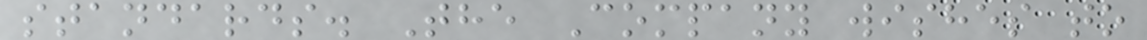standards. The Company wishes to
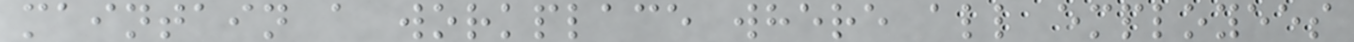maintain a workplace where all employees
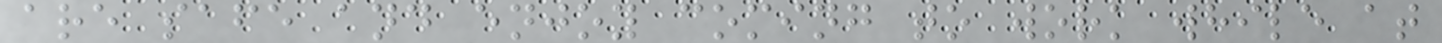are safe and enjoy coming to work while at
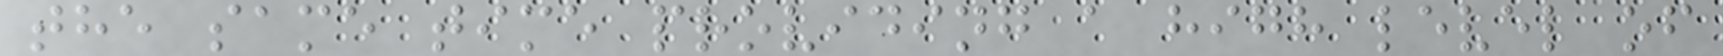the same time providing a high level of
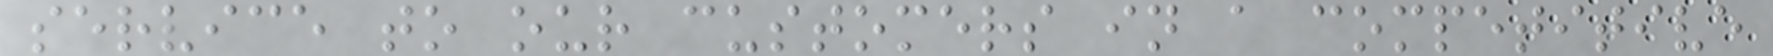service to our customers in a competitive
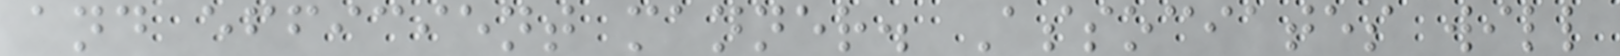and efficient manner. Associates will
